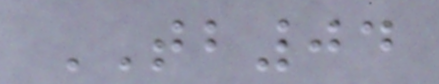TB04
